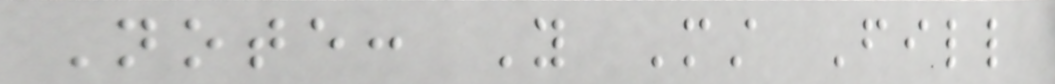Note: You Must Fill
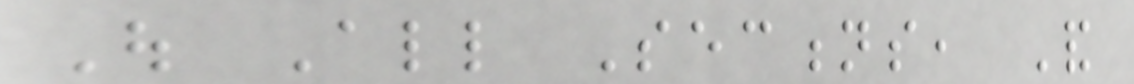Out All Sections, And
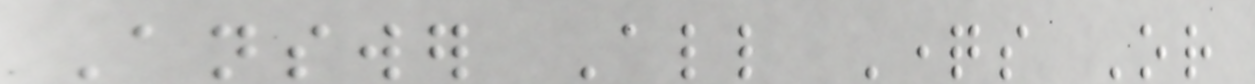Answer All Questions Or
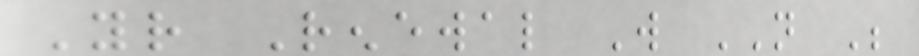Your Renewal Will NOT Be
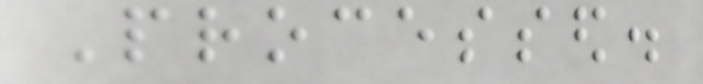Processed.
